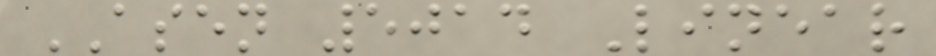ASEN 5014 Linear
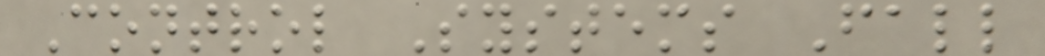Control Systems Fall
